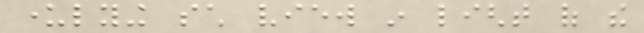underlying such view in light of the
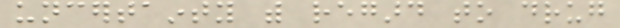uncertainty with regard to drug
